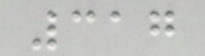317
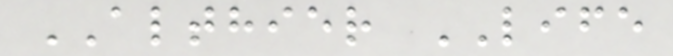ALTHIER LIFE
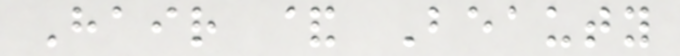Hair & Beauty
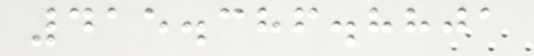415.386.8801
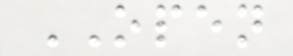OPEN
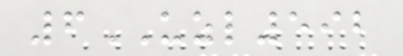6UZL592
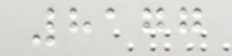8177
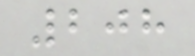208
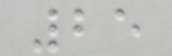25
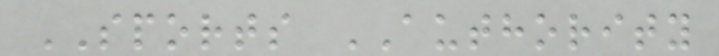SPORTS AUTHORITY
